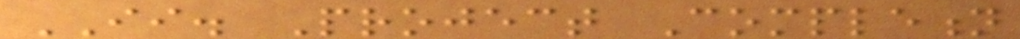II. Project Completion
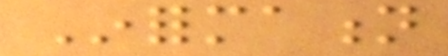Information
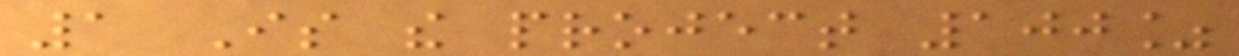1 Is the project 100%
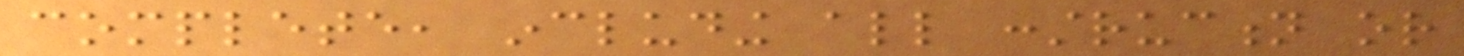complete, including all construction or
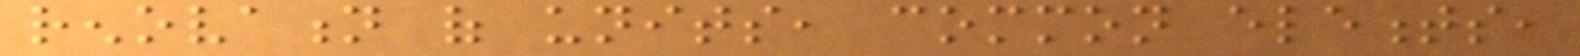renovation of units, common elements,
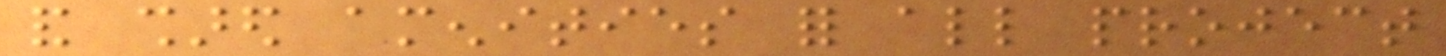and shared amenities for all project
